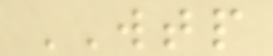WTP
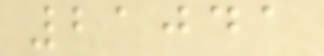21041
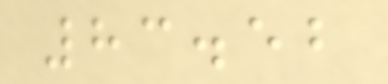83.52
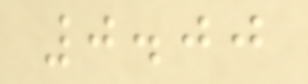0.00
